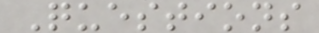Questions
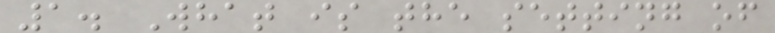1. What is the setting of
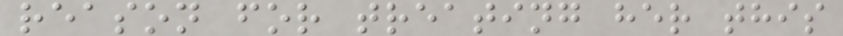reason for treating her this
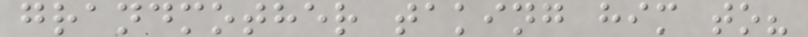grandmother taking him to?
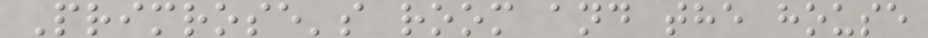Primrose's room and the house
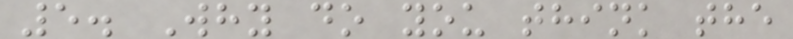5. Why do you think the
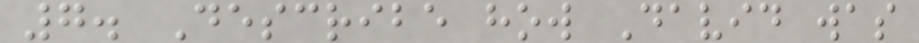7. Describe how David was
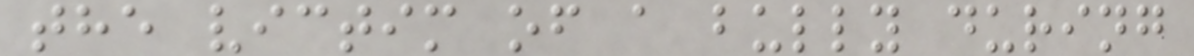the victim of a bully during
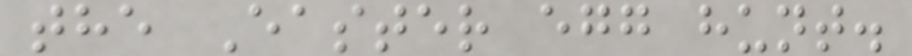the Easter egg hunt.
